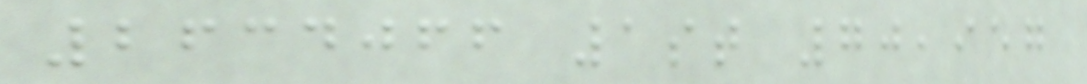2634066 1st 70,957
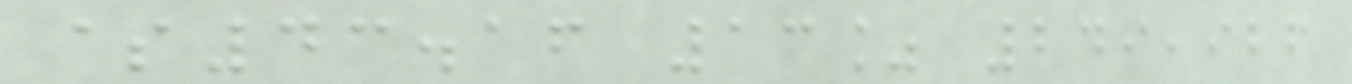$43.16 13% 249,926
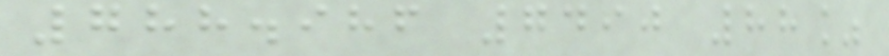788.986 7490 88%
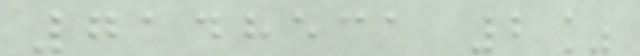7148531 2%
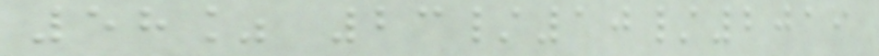58% 23/10/2019
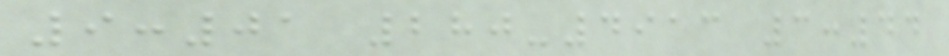9:01 280-4913 3:44
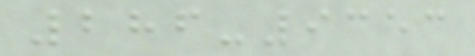286-9353
